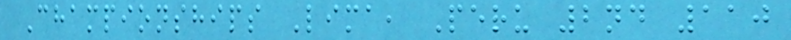Championships Lima, Peru 2nd 110
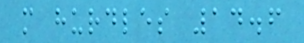m hurdles 14.6
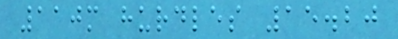110m hurdles 15.20
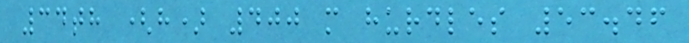34th (h) 400 m hurdles 53.46
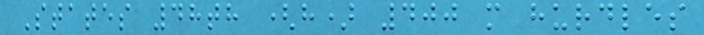States 48th (h) 400 m hurdles
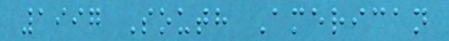1997 South American
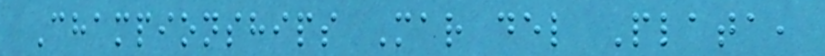Championships Mar del Plata,
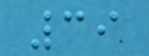39
